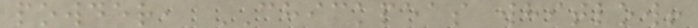powder, CHICKPEAS whitlow!
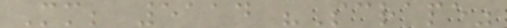Mm; 5114 "Scrape"
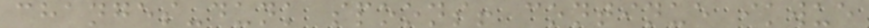changes-dunk spoons! continue ikwue
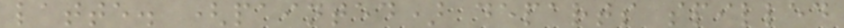latte. (painted) departs spilled
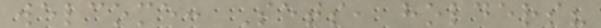welcome: Sets, holders?
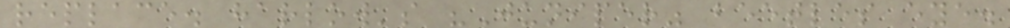replace. harlow's "Juniper" beetles eye.
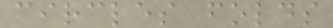circles folds
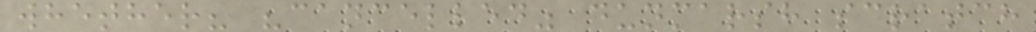whether? "cancelled" dunmarsh scratch
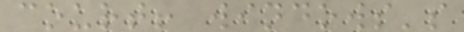court! windows's
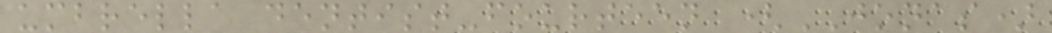umbrella dentist-fourteen (JONAS)
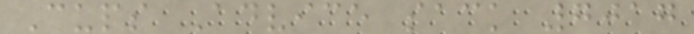Cups Advice sack 7017
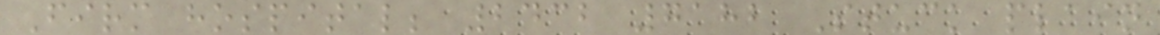Firm hospital; 2432 7182 Stuck plain
